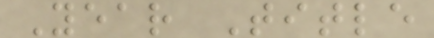Year Title
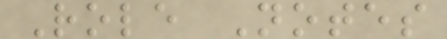Role Notes
